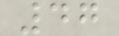47
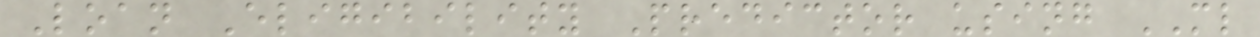Loan Eligibility Predictor using ML
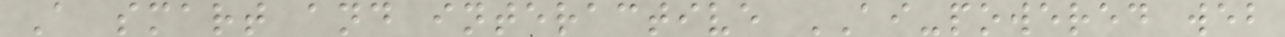A smart and interactive AI-powered web
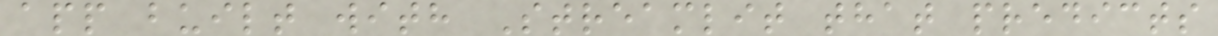app built with Streamlit that predicts
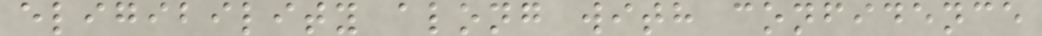eligibility along with confidence
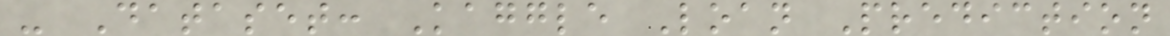- Dataset: Kaggle Loan Prediction
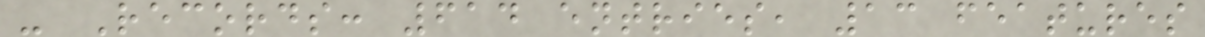- Records: 614 entries, 13 features
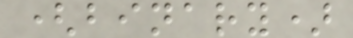(binary)
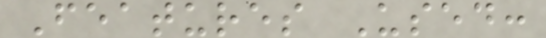Features Used:
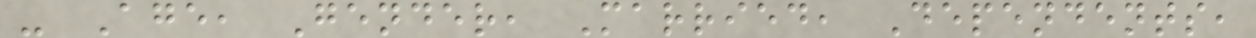- Age, Gender, Married, Dependents,
